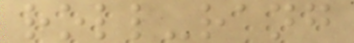roll-rang
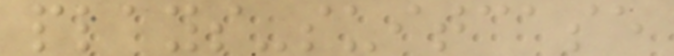plays-suitcase
